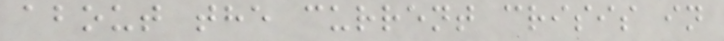about the current crisis in
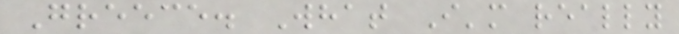Greece. What I'm really
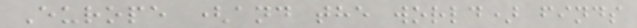Europe (and the world) finds
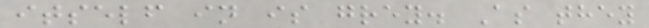itself in is grey. As they
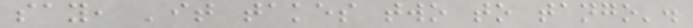say, 'it takes two to tango'.
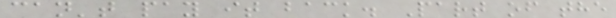can't pay it back. Part of the
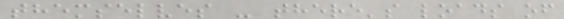themselves - there's loads of
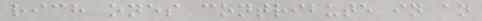rich ones contribute in an
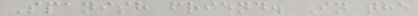Spanish friend. In the
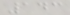143
